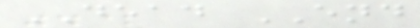DEAD END
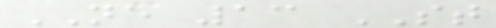NE 13 ST
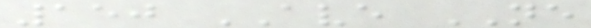150 AVE NE
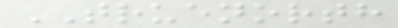TRUENORTH
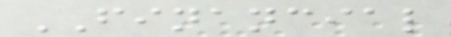FINANCIAL
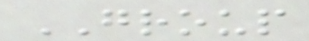GROUP
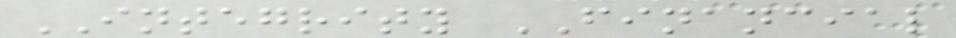INTEGRITY FINANCIAL
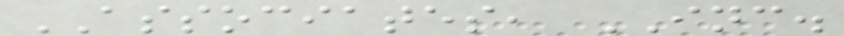ASSOCIATES, INC.
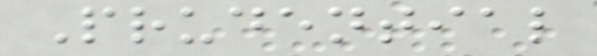Prudential
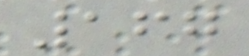167
